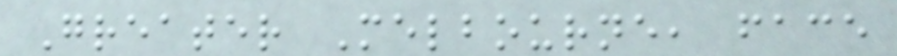Greater Melbourne, face
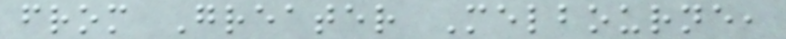from Greater Melbourne,
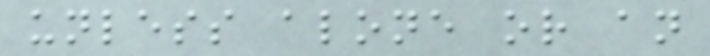unless alone or an
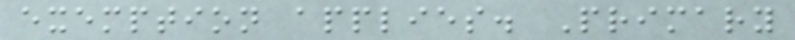exemption applies. Primary
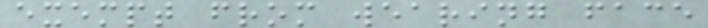exempt from wearing face
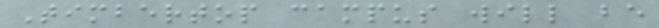Timbertop campus will be
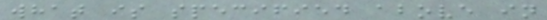what is specified above in
